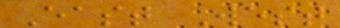East West
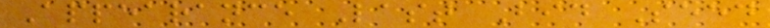Appearance Last Bid Seed
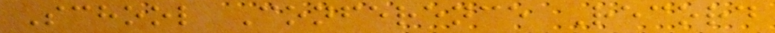School Conference Record
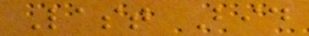Last Bid
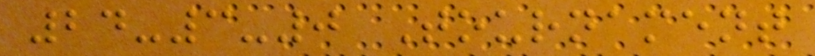24-3-0 Tournament
